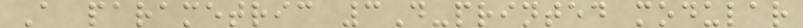A parametric 3D-printed modular
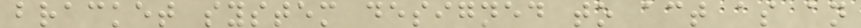bracket system designed to act as an
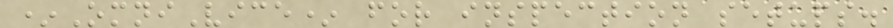*OmniVice* for inspection setups.
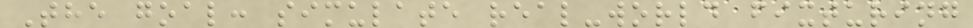The goal: simulate real-world fixturing
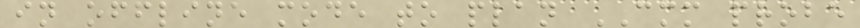in offline mode to plan CMM probe
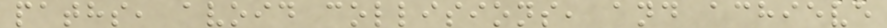paths, avoid collisions, and achieve
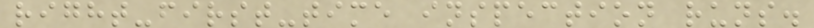right-first-time inspection runs.
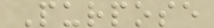Purpose
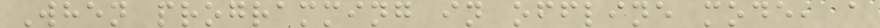When programming in offline mode, a
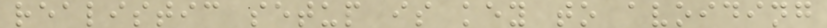realistic setup is key to avoiding
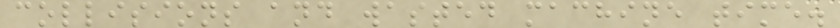collisions and wasted machine time.
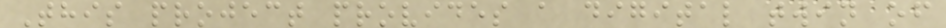This project provides a digital twin of
